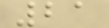21
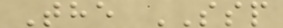The SSP
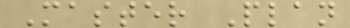Master Plan
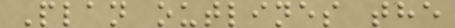Plan outlines the
